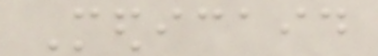Medicaid
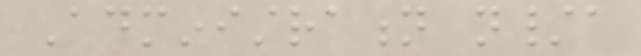Administration n/a
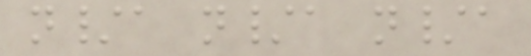n/a n/a n/a
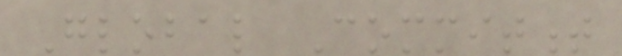Global Commitment
